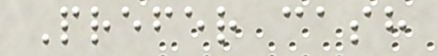Prefer cash
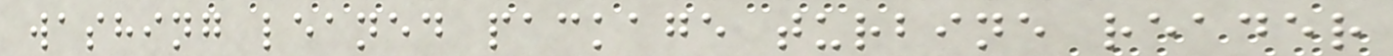washing leaned package turbine reader
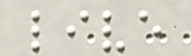live
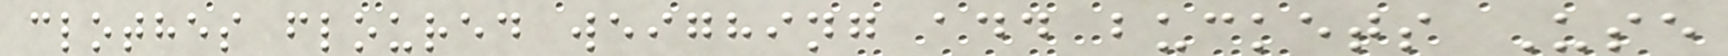clothes floured weighing add buckets Use
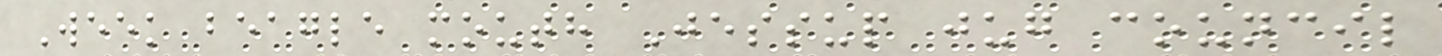Week beagle mouth Jessup jug council
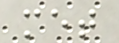met
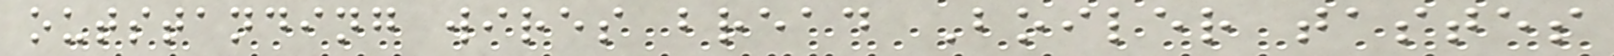outstanding wires bread Boiler tastes
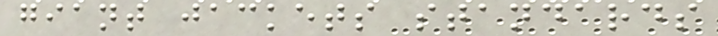giant jackets standards
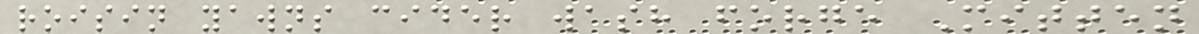roisin yawns cider wash forge Mitten
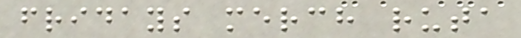fridays merch ruta
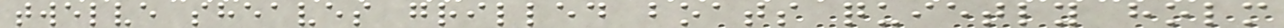twelve sheaves grilled boats quietly holm
